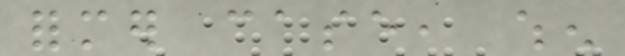former case, when
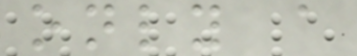only a
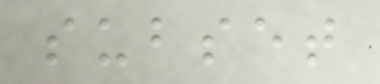subset
